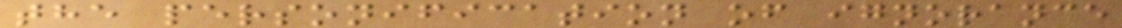the personification of ignorance
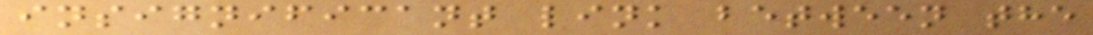insignificant link between the
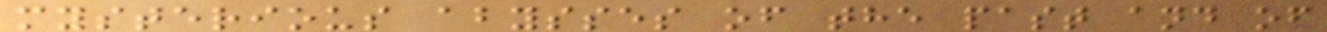mysterious abysses of the past and of
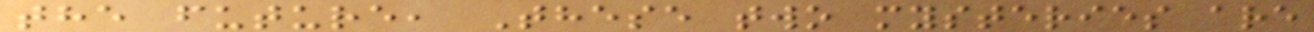the future, These two mysteries are
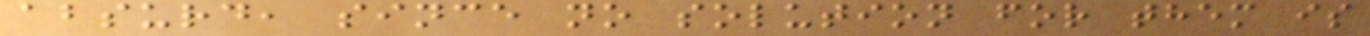absurd, since no solution for them is
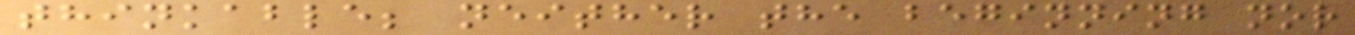thinkable; neither the beginning nor
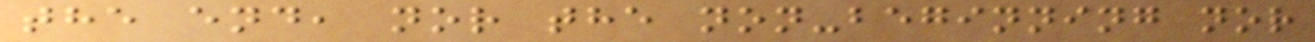the end, nor the non-beginning nor
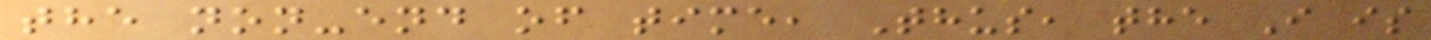the non-end of time, Thus, the I is
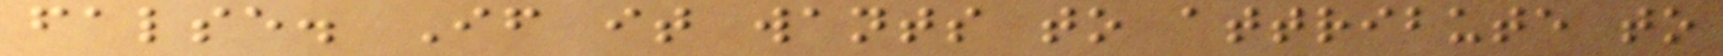false. If it wants to attribute to
